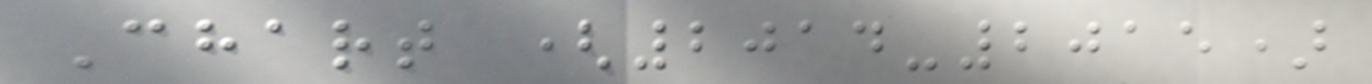Chart (2014-2015)
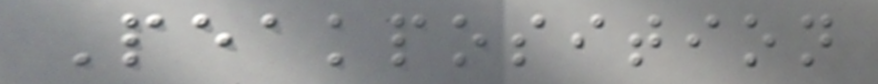Peakposition
